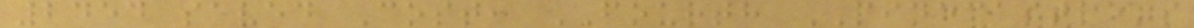2454 saved Cost: FOURTH PINECASTLE's
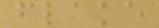flake
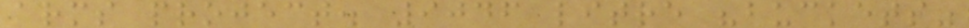arms project. 9046 litre "buckets"
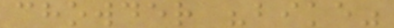chowder "bike"
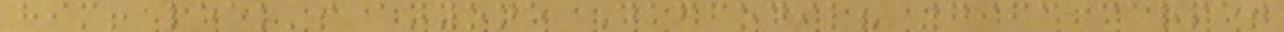him! leek's anyone Daffodil? 7963 carpet
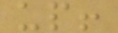up!
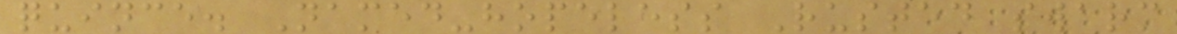quince. Named-hopeless Rusted swarm
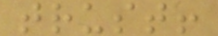trust!
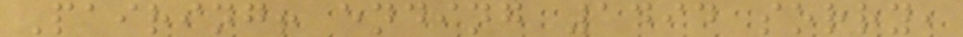Pairing! ending 1494 sorry,
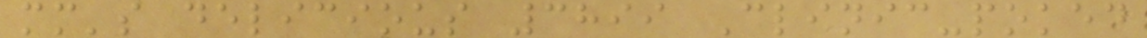mm's delicious 3899 Clinic-poked
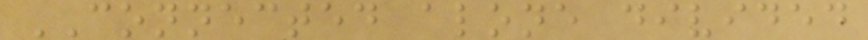CONNECTED alone divided
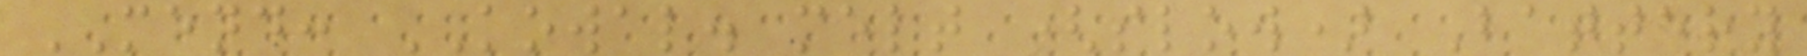MEND: KOWAL. melt (slow) Battery
